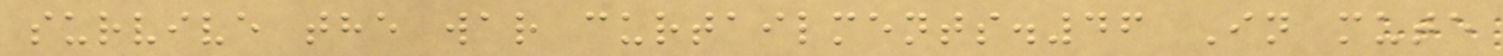survive the war curtailments.46 In mute
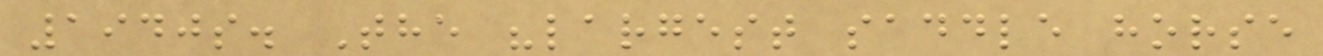1940s. The "largest saddle horse
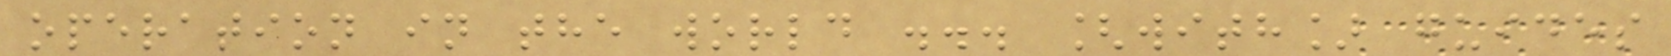operation in the world ... [with] guides
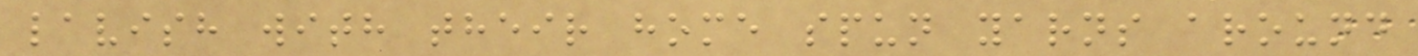lavish with their home spun yarns around
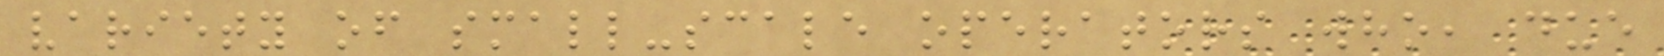variety of small-scale operators who, due
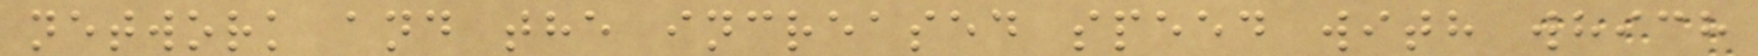network and the increased speed with which
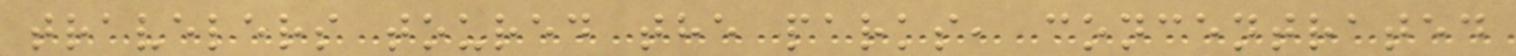travelers toured the parks, concentrated
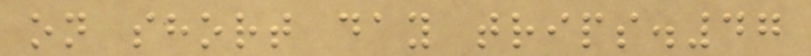on short day trips.47
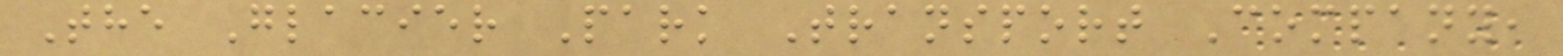The Glacier Park Transport Company,
